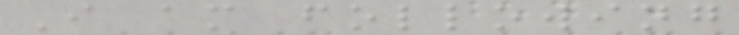I am following
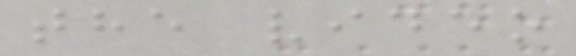the video
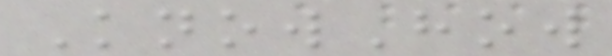KnowHow
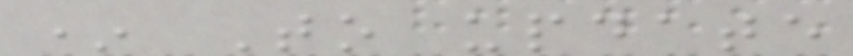* To update
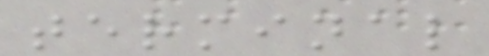terminal
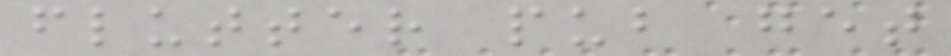flutter pub get
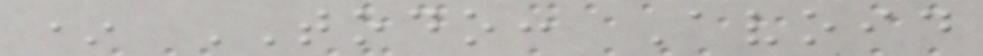* TODO: Avoid
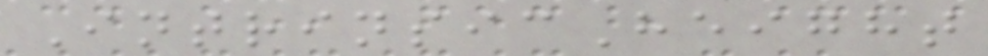IntrinsicHeight
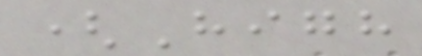(High
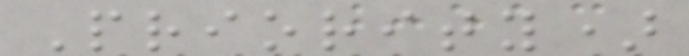Priority)
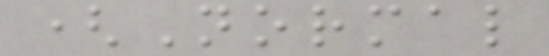(Normal
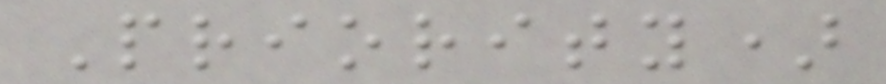Priority)
